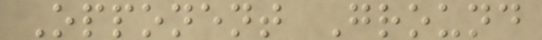Opponent Ground
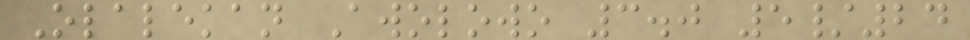Olalekan Awolowo 3.0 5/24
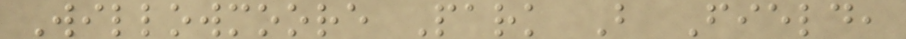Willowmoore Park B Field,
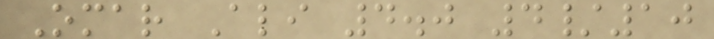Omar Ali 4.0 4/10
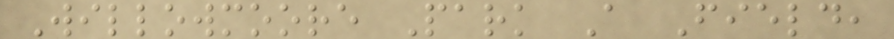Willowmoore Park A Field,
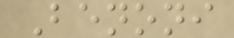Benoni
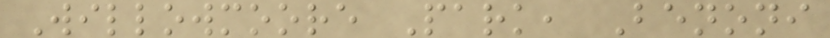Willowmoore Park, Benoni
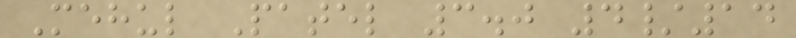Mehul Patel 3.0 4/14
